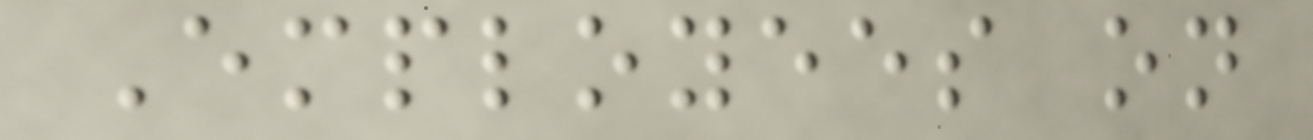Employees on
